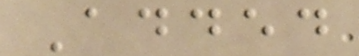Added
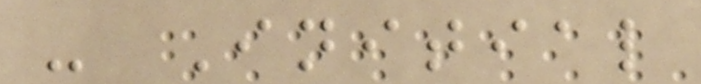- Initial
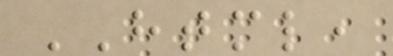HTML,
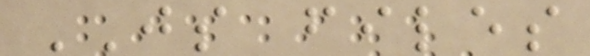JS files
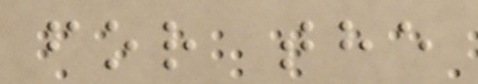for the
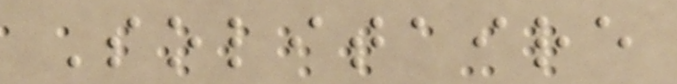Solitaire
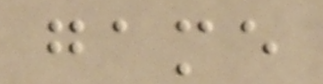game
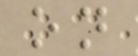on
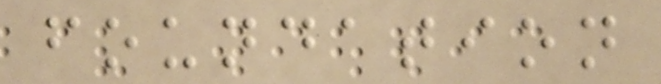foundation
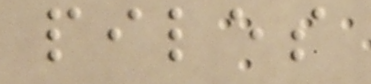piles
